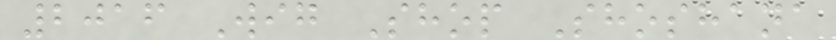2016 Wig Shop Shoshana
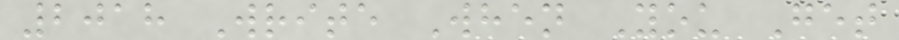2018 Write When You Get
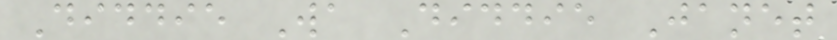Diddie Wa Diddie Janet
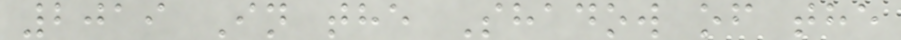2019 In the Shadow of the
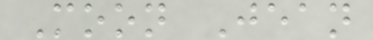Moon Jean
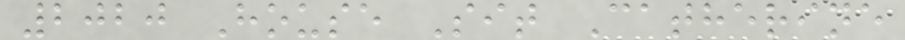2020 House Sit Catherine
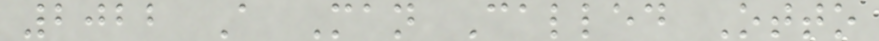2022 A Man Called Otto
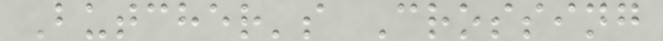Butcher's Crossing
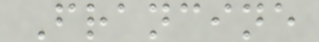Francine
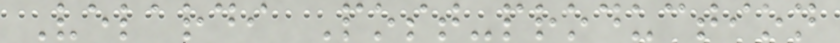Velardi Post-production
